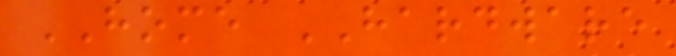HOME HARDWARE
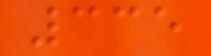335
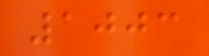1003
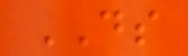DS
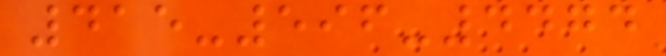415-596-4474
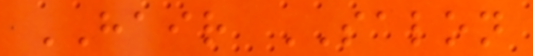HAIR SALON
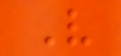V
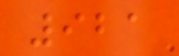921
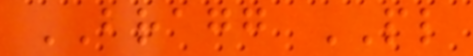BRAGG PL
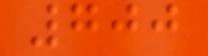700
